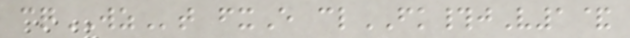cqWZt fxE clFK#jV1&
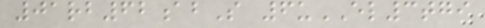01rb62abS 6uEL3tgi
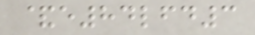&e84lfd3
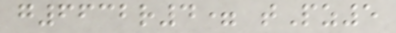g6632r4= tPz5
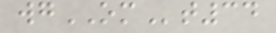wgOMt34
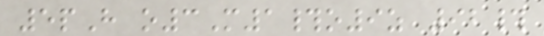5pH o3M1#o9z 92#
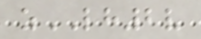zLH2v
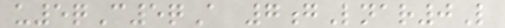u5qC5qA 7gLnar0L
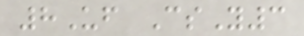8Uf CsY3
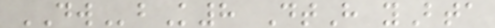DWbK8 DtH yBta
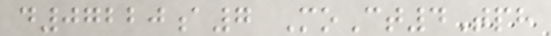d07220a7 MoCt4Tph
